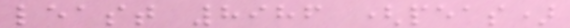least 8986 (peas)
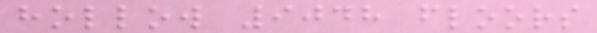hollow 9048 floors
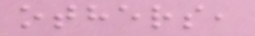others,
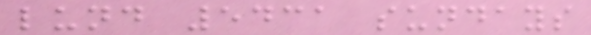lund 5431 sundays
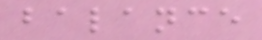balance
